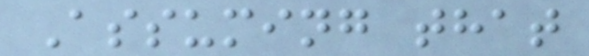Assuming that
